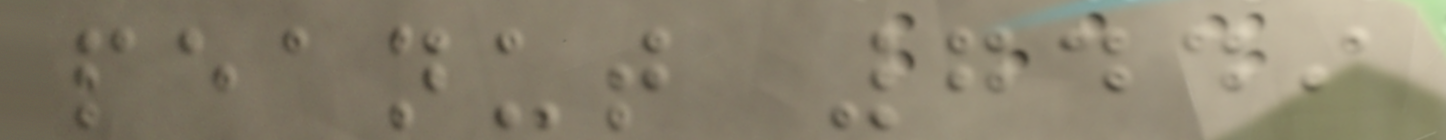peanut 7449
